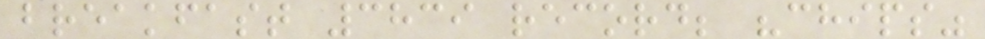breakfast 3839 record; "chips"
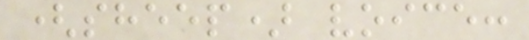(sheep) voice:
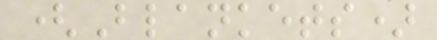(Blankets)
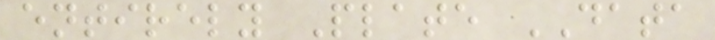entirely Plate DATA
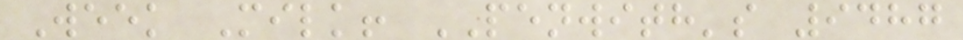Week Milk! PENWITH's 9487
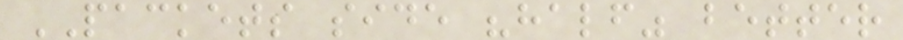PACKETS side "half" better
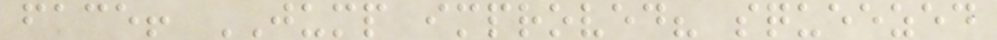face! JUMP improved? squeezed
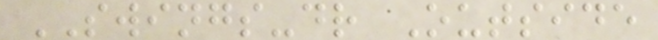SWINGS-dr Outside
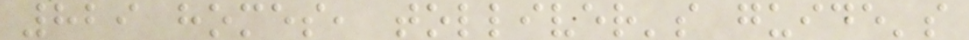829 homes, tolliver's guide's
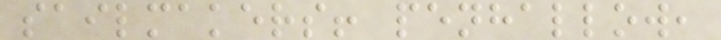sailmakers! penhallow,
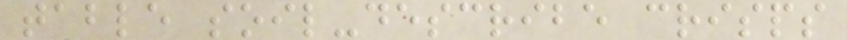table soil-describe crisps
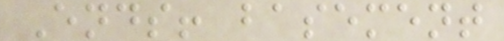Ends! basement
